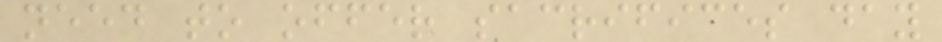need to offer sacrifices day
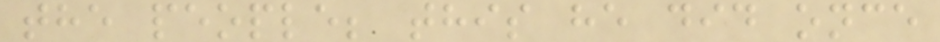the people; this he did once
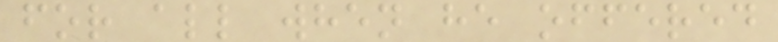for all when he offered
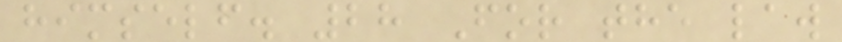himself. 28 For the law
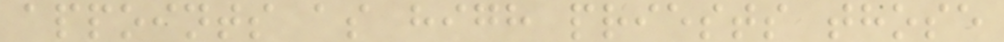appoints as high priests those
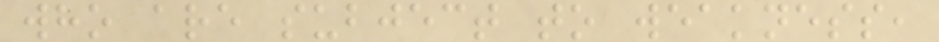who are subject to weakness,
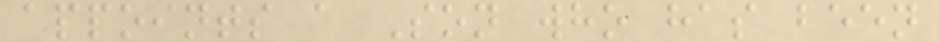appoints a Son who has been
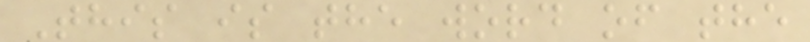This is the word of the
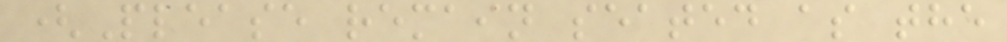(Please remain seated as the
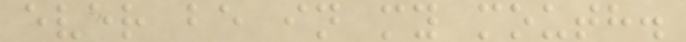ever be in my mouth.
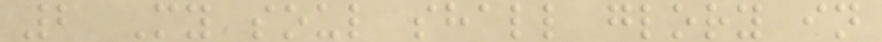2 My soul shall glory in
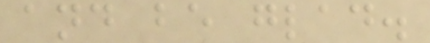and be glad.
